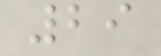29
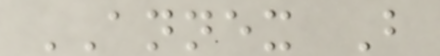ANNEX B
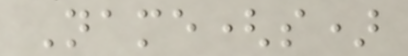Name(s)
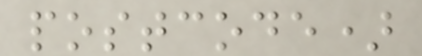postcode)
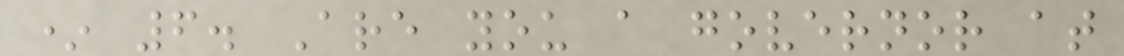* 6. Are you a governor at
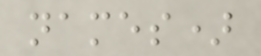names)
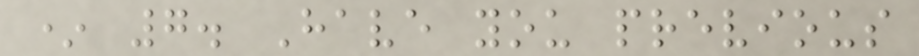* 7. Have you previous
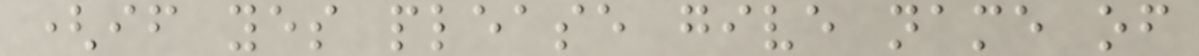(if yes please give name of
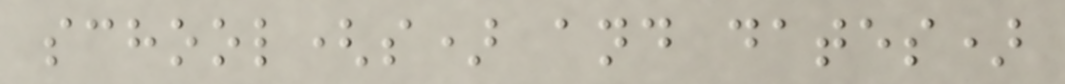school(s) and dates)
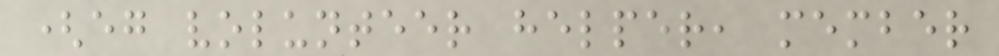(eg volunteer helper, member
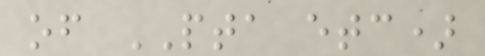of PTA etc)
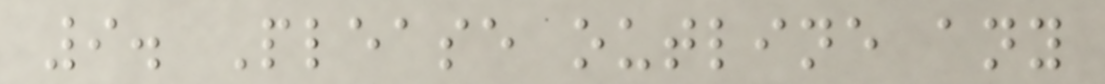9. Please outline any
